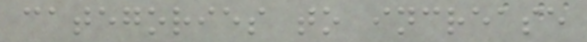categories to increase
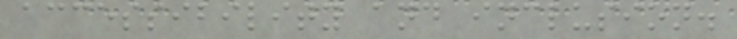accessibility and inclusion.
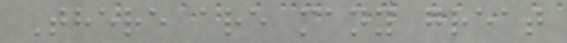There are many great
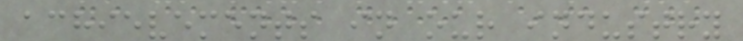achievements in our industry
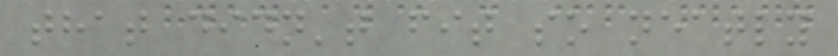that didn't fit so neatly
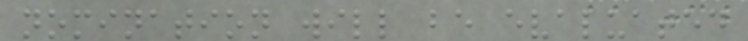nomination will be evaluated
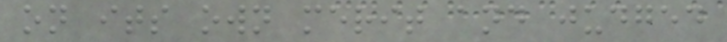on its own merit and judged
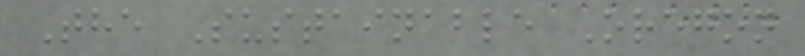The Sustainable Oregon
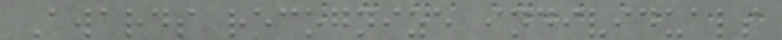Awards recognize individuals
